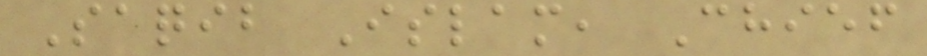Saqib Islam, Chief
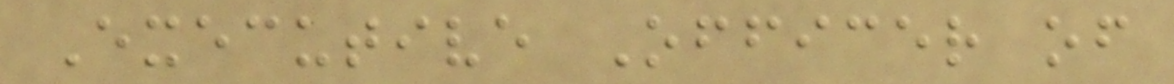Executive Officer of
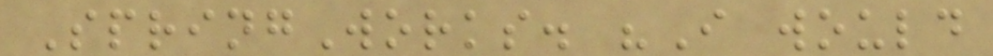SpringWorks. "I would
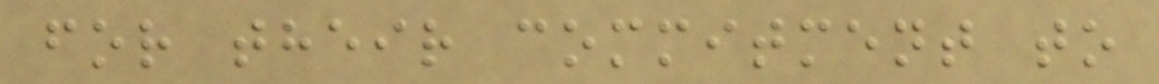for their commitment to
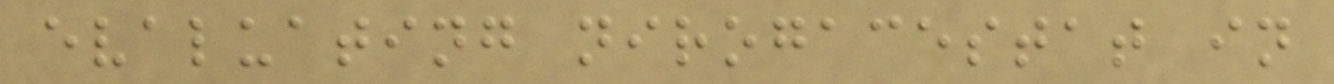evaluating nirogacestat in
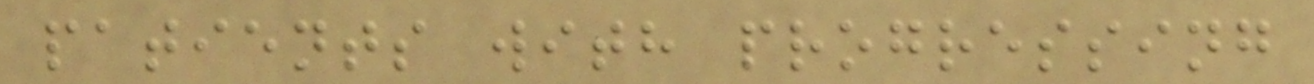patients with progressing
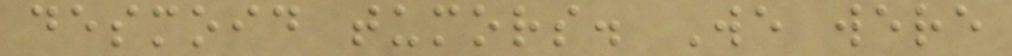desmoid tumors. We were
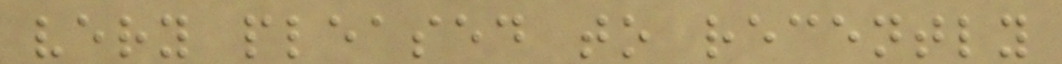very pleased to recently
